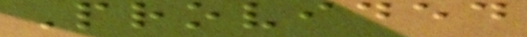Provided
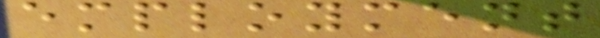employment
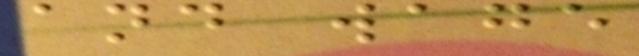and wage
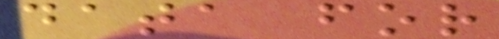data for
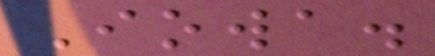Iowa.
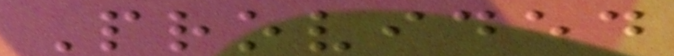Provided
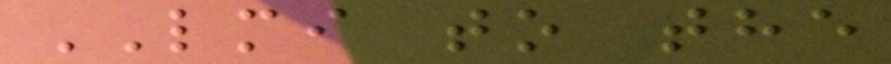LMI to the
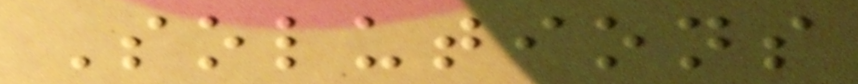Solutions
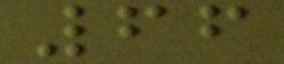66
